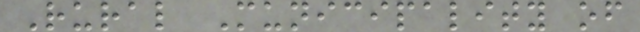Rural Municipality of
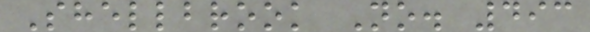Shellbrook No. 493
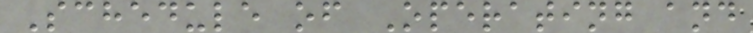Schedule of Operating and
